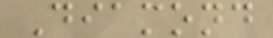Diamond
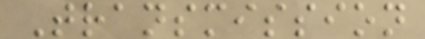Transmission
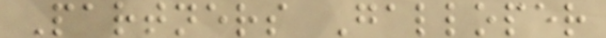Partners Galloper
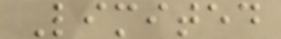Limited
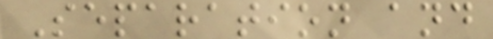Separation and
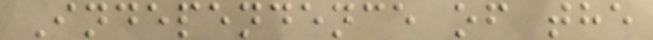Independence of the
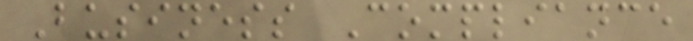Business Compliance
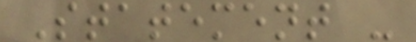Statement -
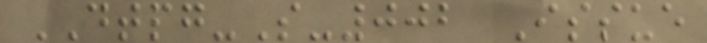DTPG-S-002 Issue
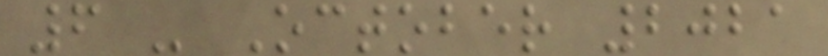6 - October 2021
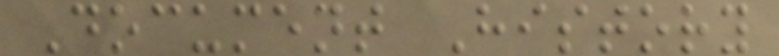Document History
